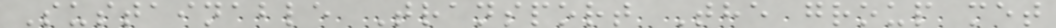Sustainable Transport The group met
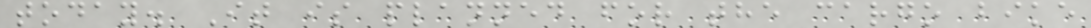today. It is planned for the cargo bike
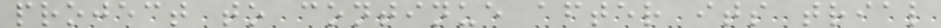project to continue after its trial
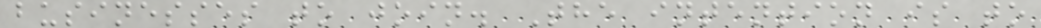businesses to join. The intention is to
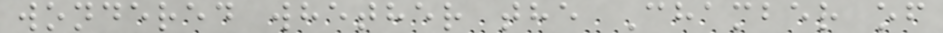wondered whether the Chamber of
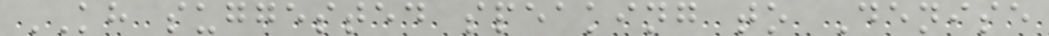KH suggested speaking to Denise
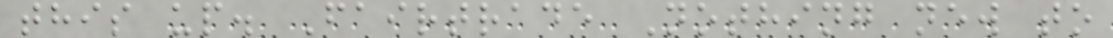this up. Fairtrade Nothing new to
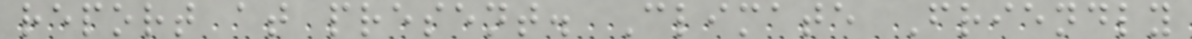report at present. Climate Friendly
